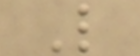L
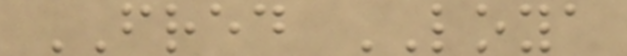FRED LOYA
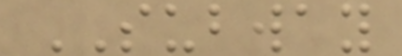SUBWAY
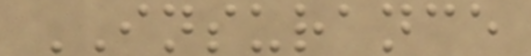INSURANCE
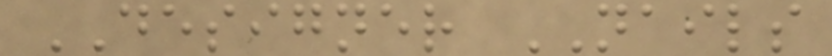DESIGNER NAILS
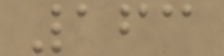163
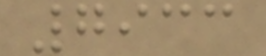7933
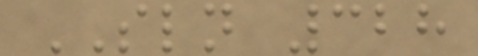SLN 328
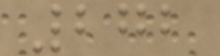272
